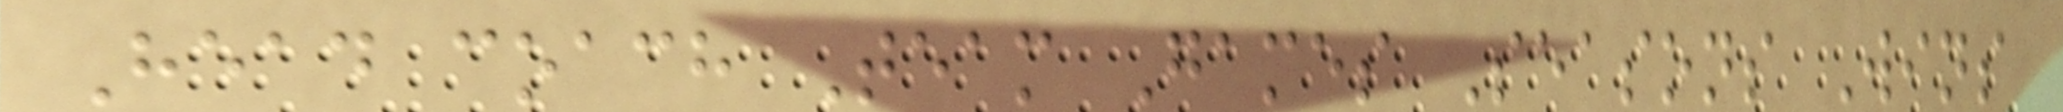Head coach Team Games Seasons Wins
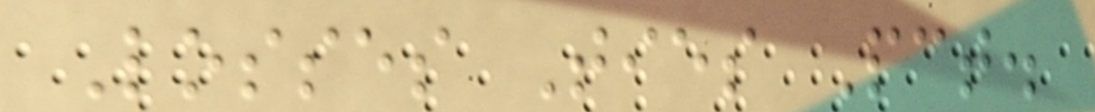Losses Ties Pct.
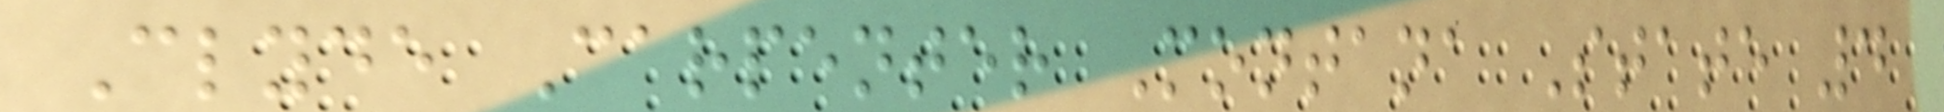Clyde Carpenter Montana State 4
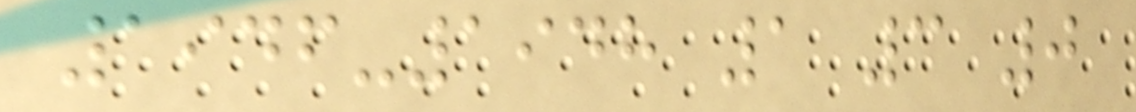1946-1948 1 3 0
